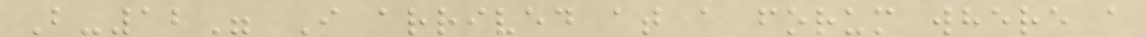B-12" I arrived at a forum where a
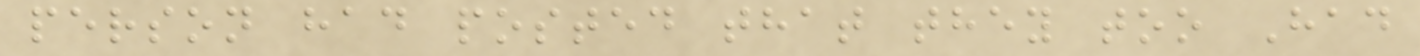person had posted that they too Had
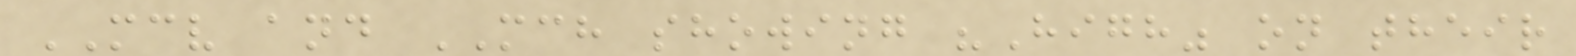MCV and MCH showing "High" on their
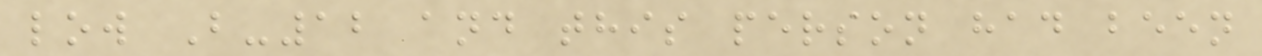low B-12 and this person had been
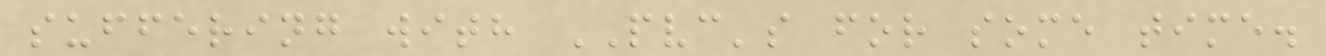suffering with PVC's for some time.
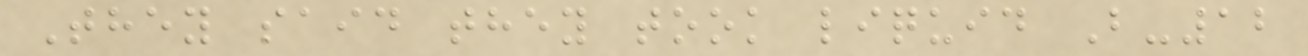They said they took liquid B-12
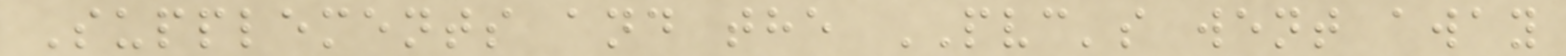Supplements and the PVC's went away
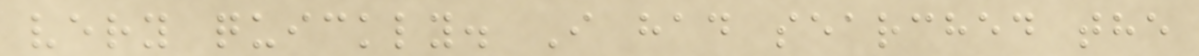very quickly. I had searched the
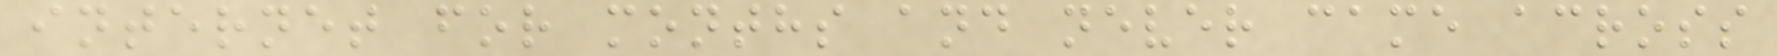internet for months and never came across
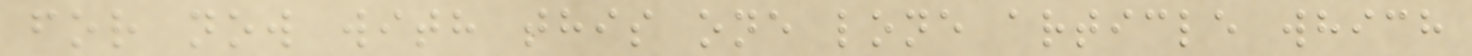for now with this one lone article which
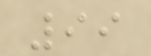99
